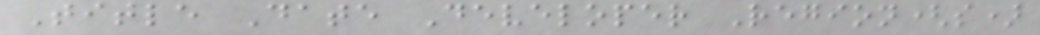Title Date Developer Region(s)
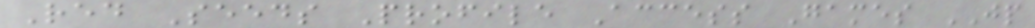Red Seeds Profile Access Games JP
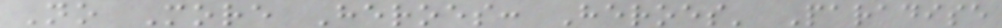No More Heroes: Heroes' Paradise
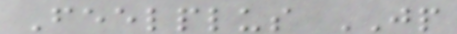Feelplus JP
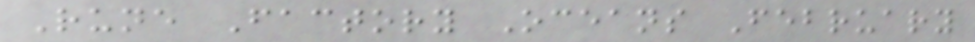Rune Factory Oceans February
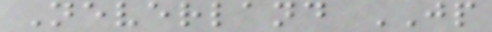Neverland JP
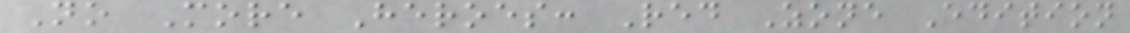No More Heroes: Red Zone Edition
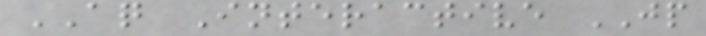AQ Interactive JP
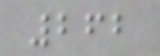262
